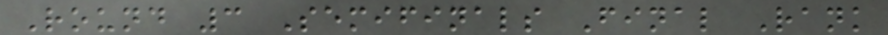Round 3 Semifinals Final Rank
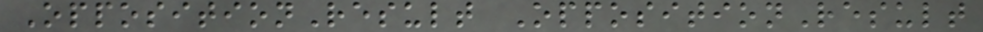OppositionResult OppositionResult
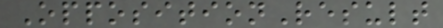OppositionResult
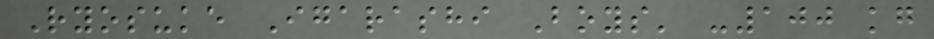Ryosuke Igarashi Boys' -100 kg
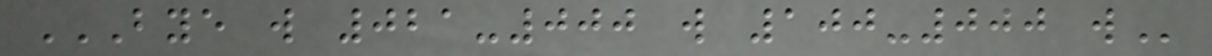BYE W 021-000 W 100-000 W
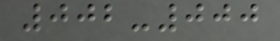002-000
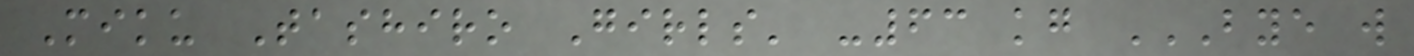Miku Tashiro Girls' -63 kg BYE W
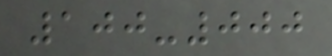100-000
